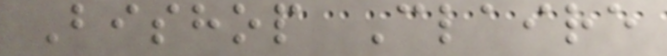Bishop Claire
